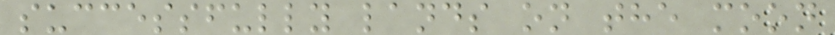successfully lands on the moon
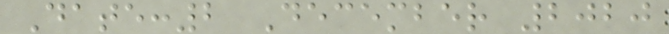Date:2 December 2020
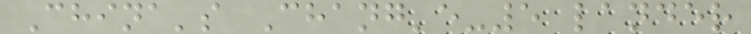China's Chang'e-5 lander
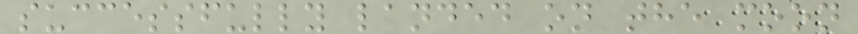successfully landed on the moon
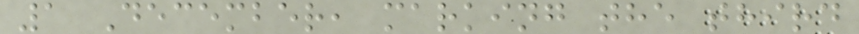1 December, marking the third
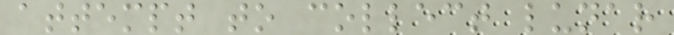attempt to collect lunar
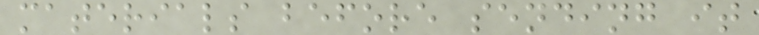materials before sending it
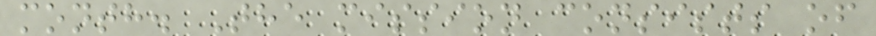month. The mission consists of
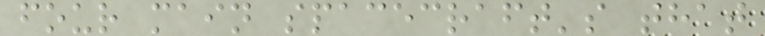four main spacecraft's that
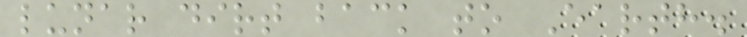lunar dirt back to Earth.
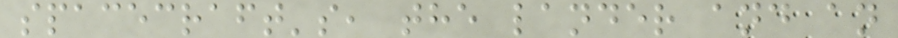spacecraft's, the lander and an
